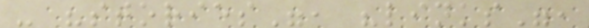- "stories", "links",
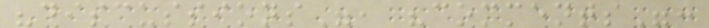"discussions", "comments":
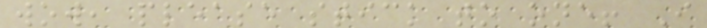wow, please stick to one! I
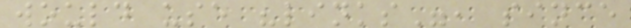would use "links", since
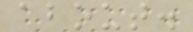about.
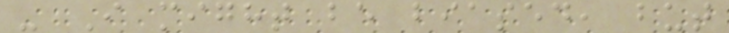- I might be biased, but
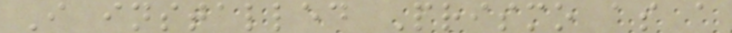I installed Prismo as a
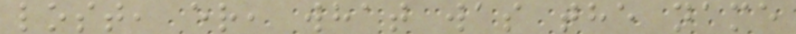lost, er, what was the name
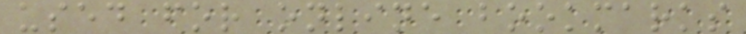used for online bookmarks
